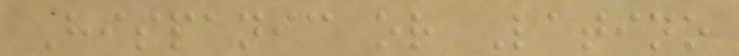Hispanic or Latino
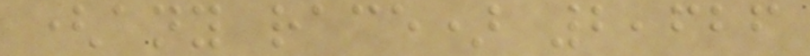(any race) 2,626
